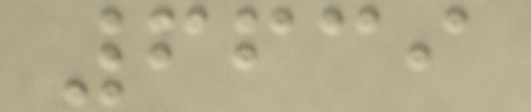6639
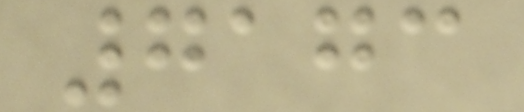7173
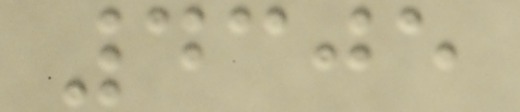4305
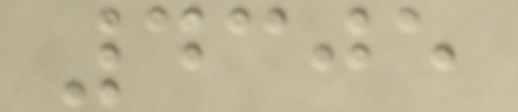4305
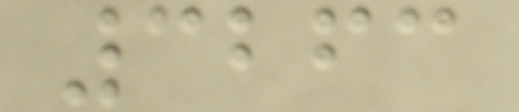3263
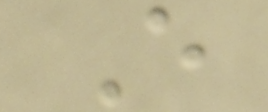E
